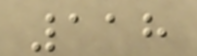118
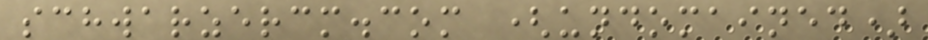schwarzercm.com (undomained)
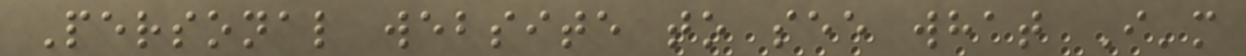Personal website to see what I'm
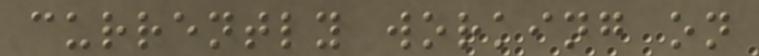currently working on
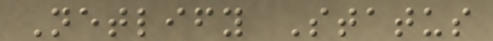Netlify Status
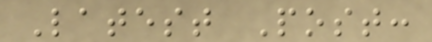Latest Post:
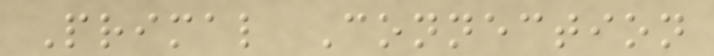Primal Connection
